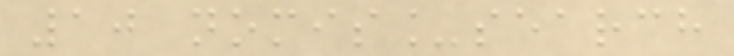10 nomis_search
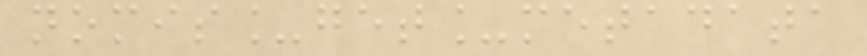nomis_get_metadata
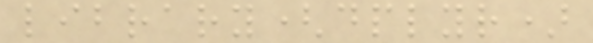library(dplyr)
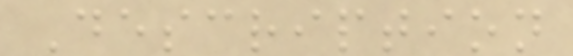Description
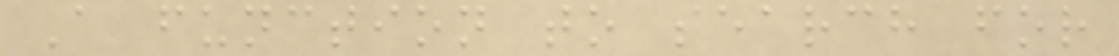A function to search for
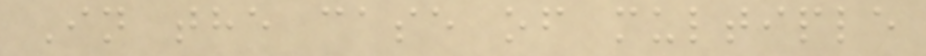In the case of multiple
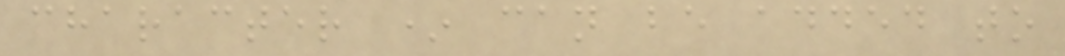character * can be added to
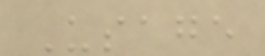Usage
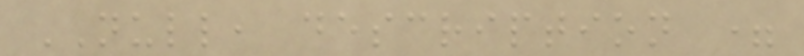NULL, description =
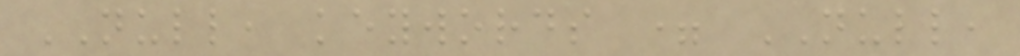NULL, keywords = NULL,
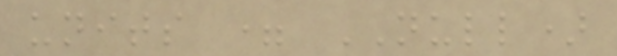units = NULL)
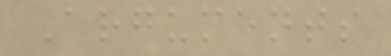Arguments
